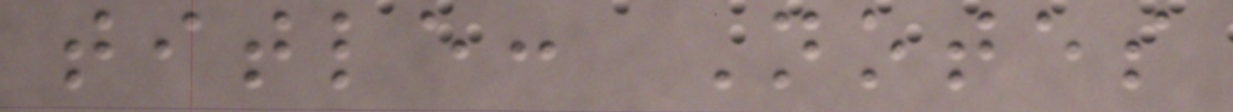title: Notes
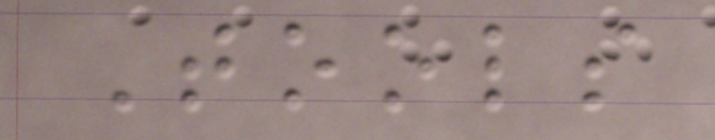Tools
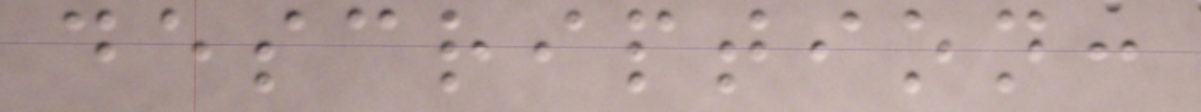description:
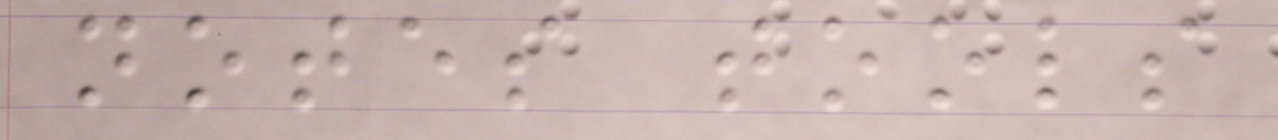notes tools
